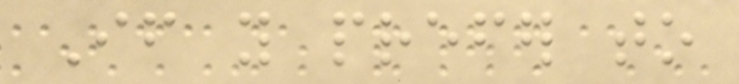If you prefer to
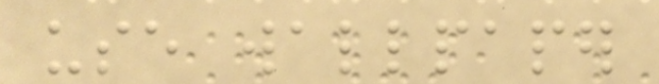use wallpaper
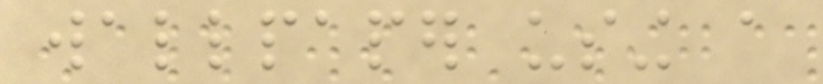wallpaper using a
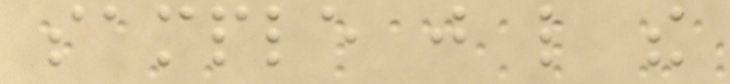sample just like the
